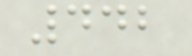442
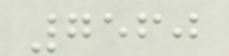7560
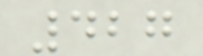427
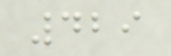429
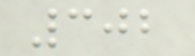302
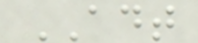ADT
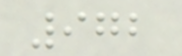972
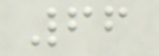66
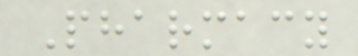Pharmacy
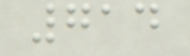714
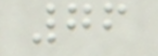76
